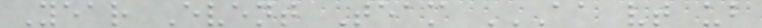Year Event Team AA VT UB
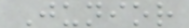Junior
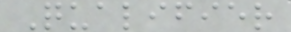Qualifier
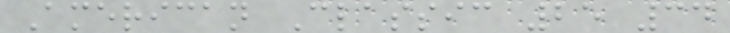American Classic 25 34
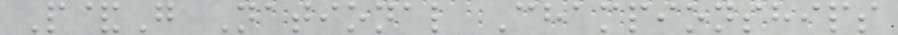P&G National Championships
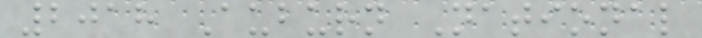2018 Auburn National
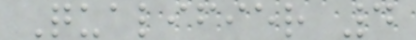Qualifier 4
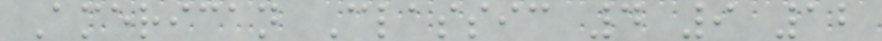American Classic 4 9 12
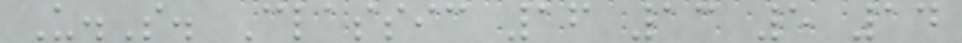U.S. Classic 16 13 5 14
